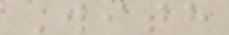With
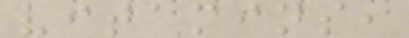vitamins,
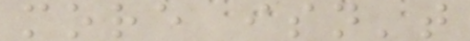more isn't
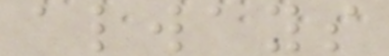always
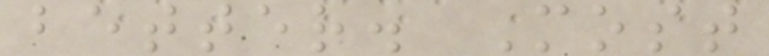better. Most
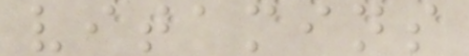vitamins
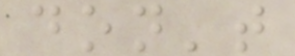don't
